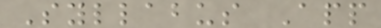Syllabus App
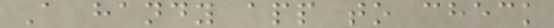A handy app to check
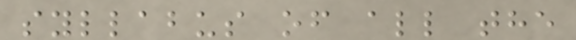syllabus of all the
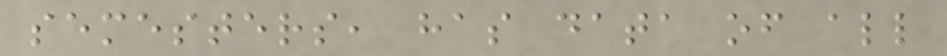semesters, has data of all
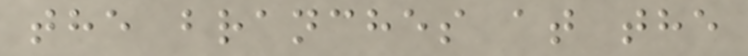the branches at the
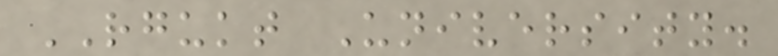RGUKT University.
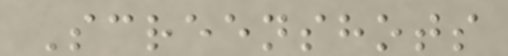Screenshots
